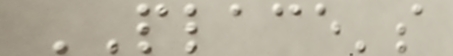PLACE's
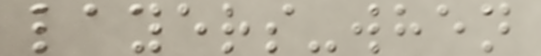layers-when
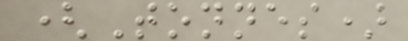(Tonnes)
